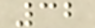32
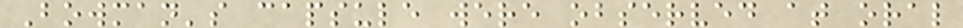Bowman's capsule were observed at oral
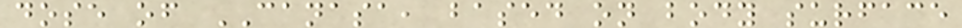dose of CANASA, based on body surface
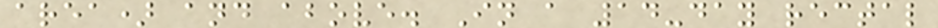area) and above. In a 14-day rectal
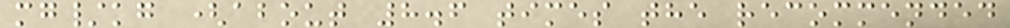mg/kg (about 8.6 times the recommended
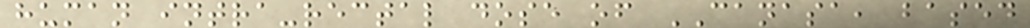human intra-rectal dose of CANASA, based
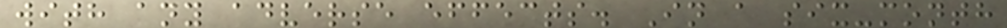with any adverse effects. In a six-month
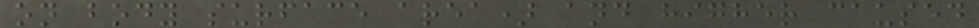on body surface area) and higher caused
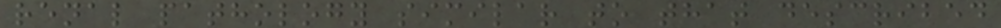renal pathology similar to that described
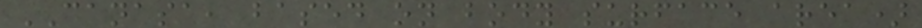CANASA, based on body surface area)
